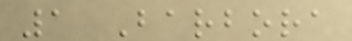1 Barbora
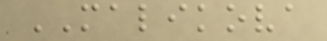MALIKOVA
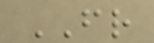FR
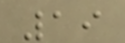19
